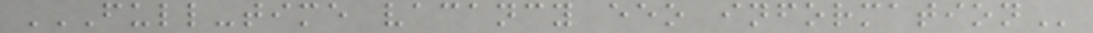FULL-TIME VACANCY EEO INFORMATION
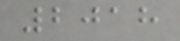2018
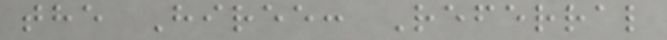the Hiree: Referral
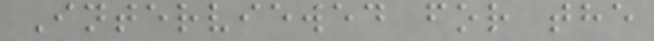Interviewed for the
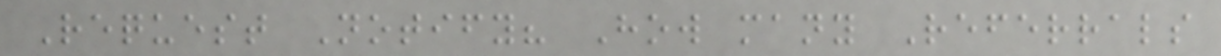Request Notify? How many Referrals
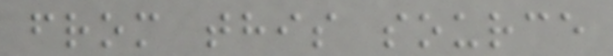from this source
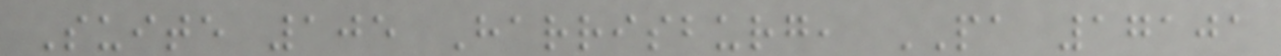Suite 105 Harrisburg, PA 17101
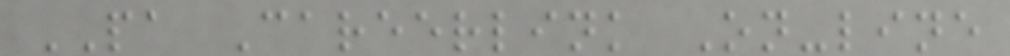PA Careerlink On-line
